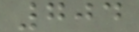704
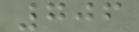706
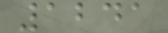1241
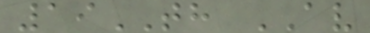19TH AV
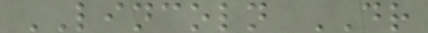LINCOLN DR
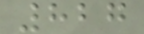827
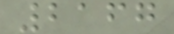2167
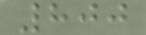800
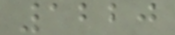1220
